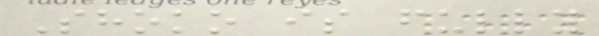Shoko is fully
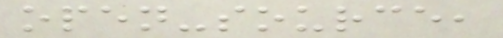open-source,
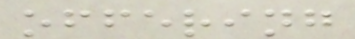offering
